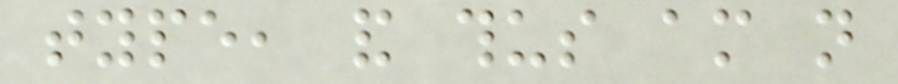type, and thus am not
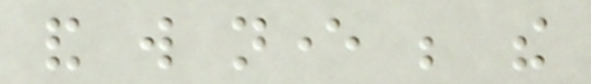and will never be the
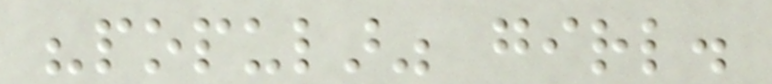"popular" girl.
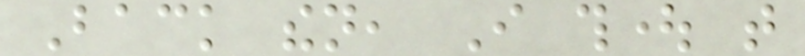Back then, I thought that
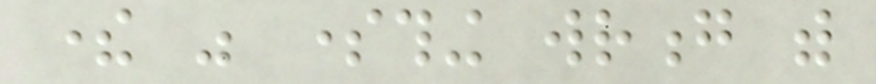there was something wrong with
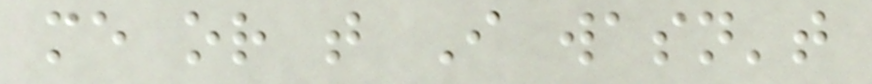me or that I wasn't
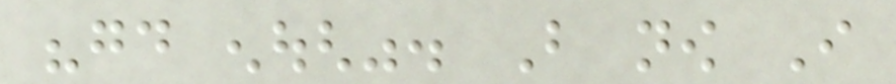"good enough". But now I
